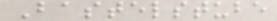Bastelstube
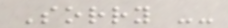Sorry --
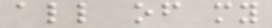all of my
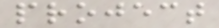project
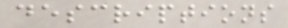descriptions
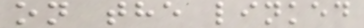on the linked
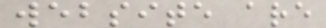website are
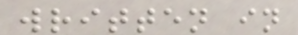written in
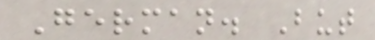German. But
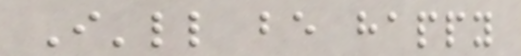I'll be happy
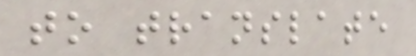to translate
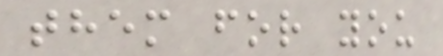them for you
